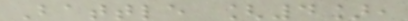Battle [4],
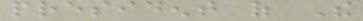president of The
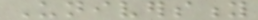University
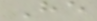He
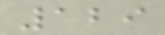129
